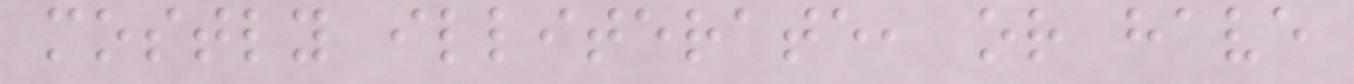mostly illiterate, or have
